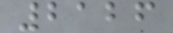2126
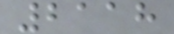2118
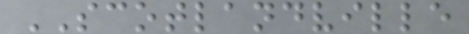SCOTLANDVILLE
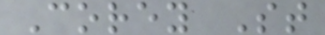Corey St
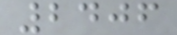2406
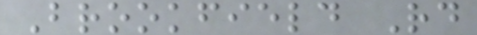Brookfield Rd
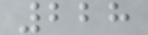228
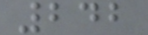242
